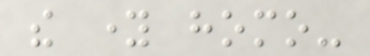the young homo-
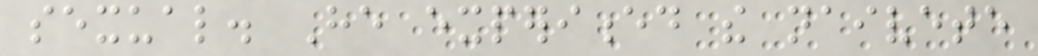sexual. He experienced the naivete
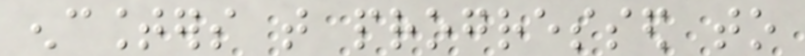encounters that progressed to
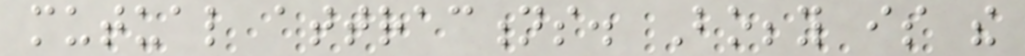mutual attractions. Bobby is the
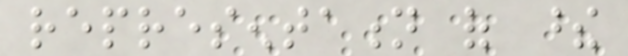representation of these
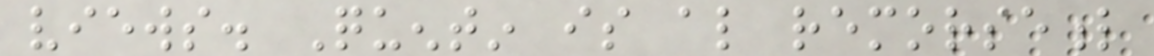views. Quentin is also remorseful
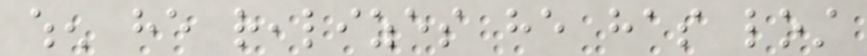when he realizes he has lost
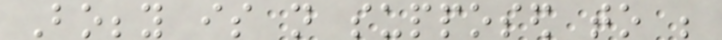Bobby is not supposed to be
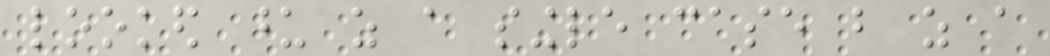looked upon as a single case but as a
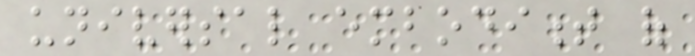universal embodiment of
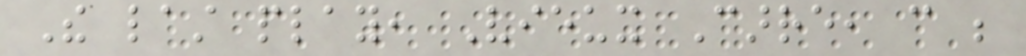The last play, Vieux Carre, can be
